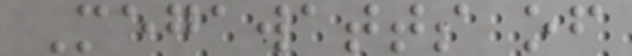Megawatts of
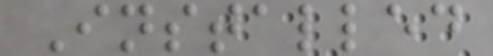Installed
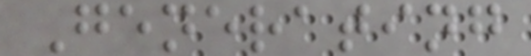Generating
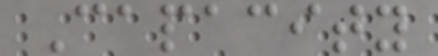Capacity
